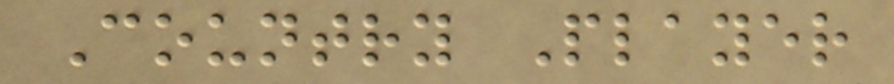Country Player
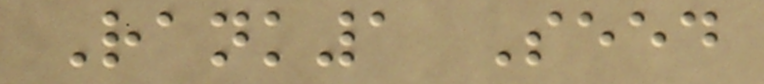Rank1 Seed
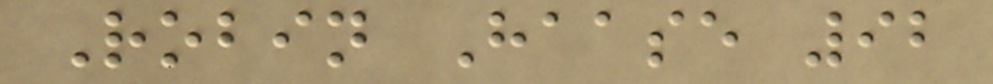Robin Haase 92
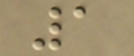1
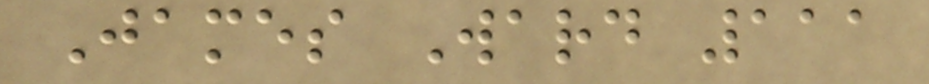James Ward 111
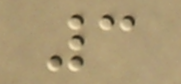3
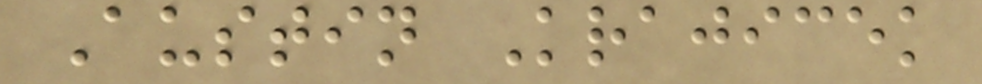Austin Krajicek
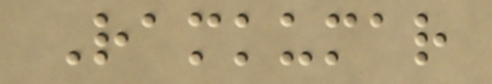Ramkumar
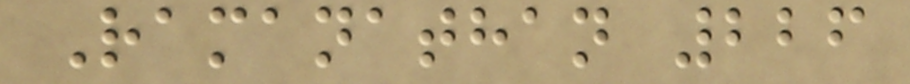Ramanathan 226
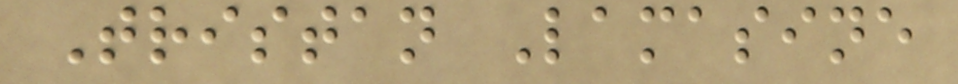Tristan Lamasine
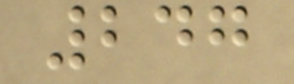247
